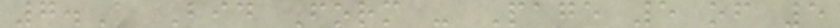7.A Bid Form - Page 5 of 5
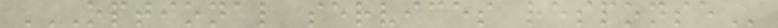OPTIONAL SERVICES RESPONSE
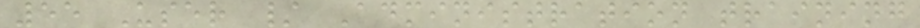55 User / Administration training
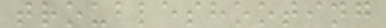troubleshooting
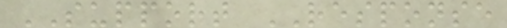SUPPORT RESPONSE
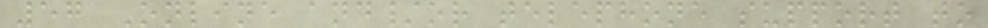57 Online and/or telephone support to
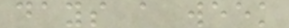days a week
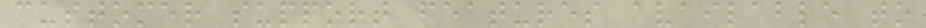customer support features available to
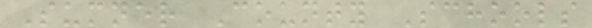Sumner County Schools
